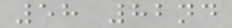58 82nd
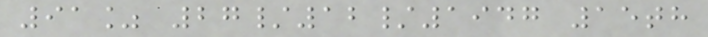91% 27/12/1947 15th
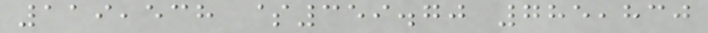119,538 $359.70 785,830
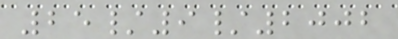25/9/2002
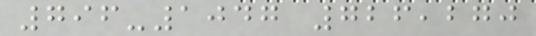796-1047 726,270
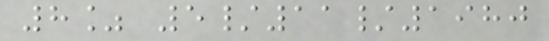8% 5/11/1980
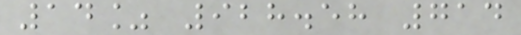14% 928.58 714
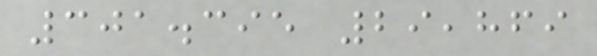301.395 29,869
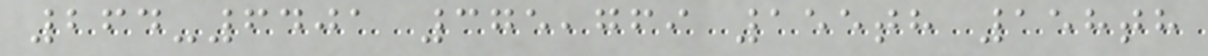264-6401 375,769 155th 158th
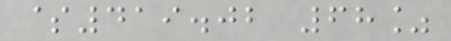$419.02 68%
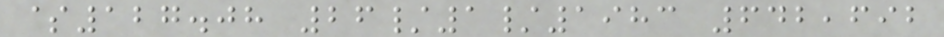$127.08 26/1/1983 642,692
